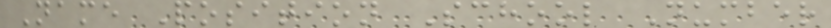Name Position School Number
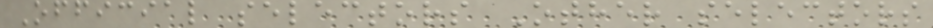Official selectors Other selectors
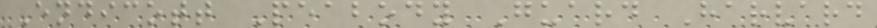Endicott Peabody Guard Harvard
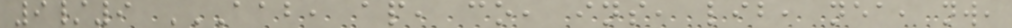9/9 AAB, AP, CO, INS, LIB, NEA, NW,
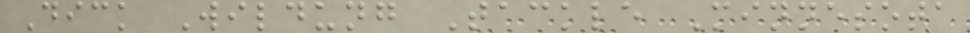Dick Wildung Tackle Minnesota
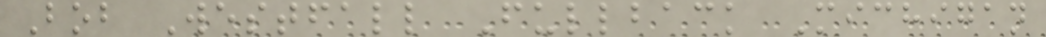Bob Westfall Fullback Michigan
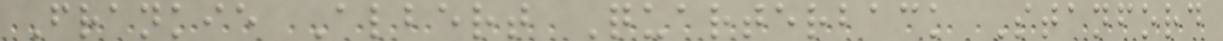Frankie Albert Quarterback Stanford
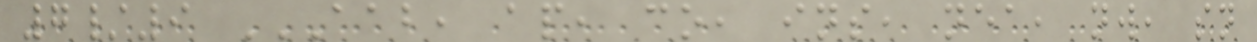7/9 AAB, AP, CO, INS, NEA, NW, SN
